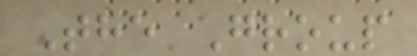The Group
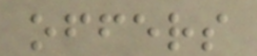offers
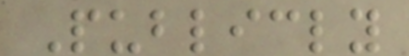Publicly
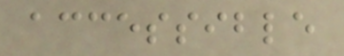accessible
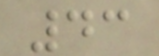43
